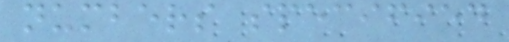numbers specified
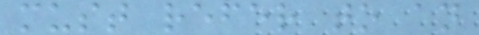must refer to an
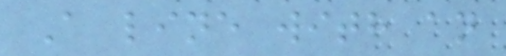A line with an
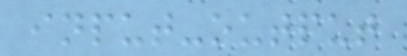input-output
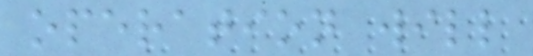operation will
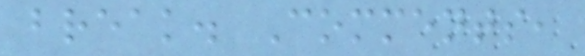break. Comments,
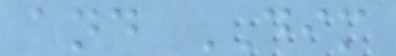and DIM
